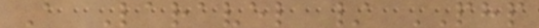A Laravel / PHP
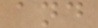and
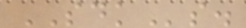SDKs.
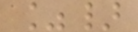%}
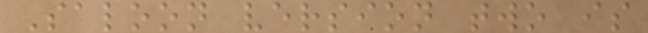Saloon version two is
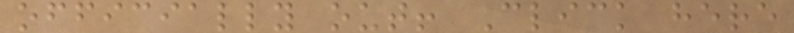officially out! Click here
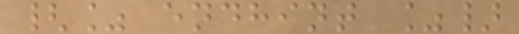{% endhint %}
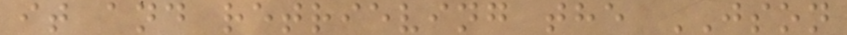it and retrieving the JSON
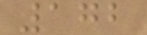172
